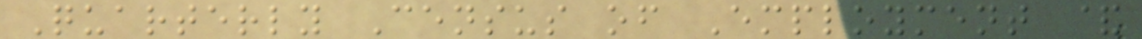Quarterly Census of Employment &
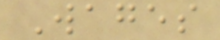Wages
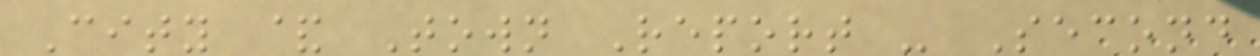City & Town Report - Second
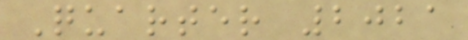Quarter 2021
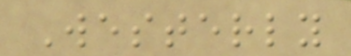Westerly
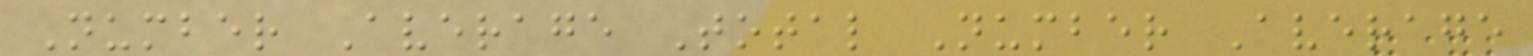Number Average Total Number Average
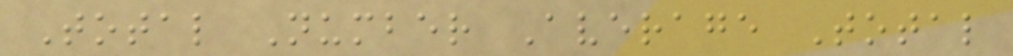Total Number Average Total
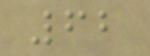62
